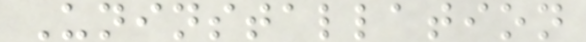Uninstallation
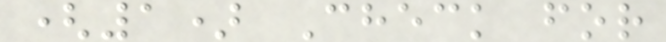(1) Check for
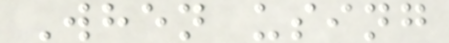When using
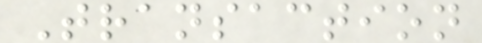Transaction
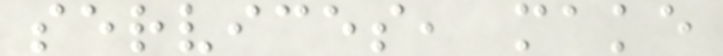services, make
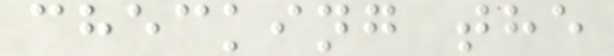checking the
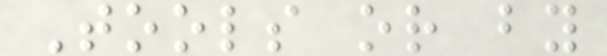Tools or by
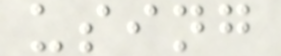using
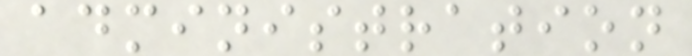administration
